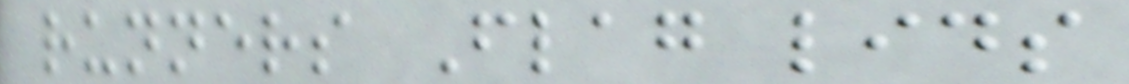runners Flag lids
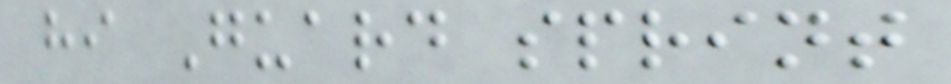hi Guard sprint
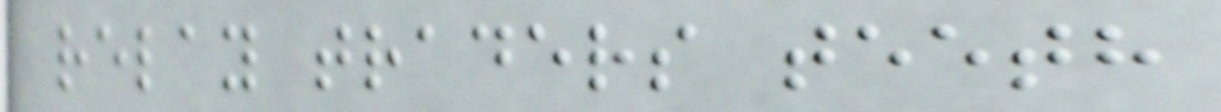relay traders teeth
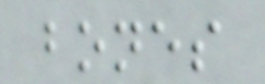bones
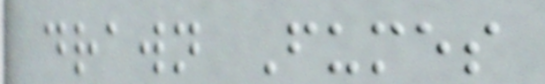drawn Fumes
